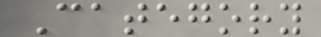Category
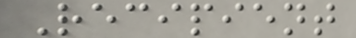Recipient
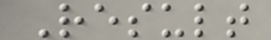Result
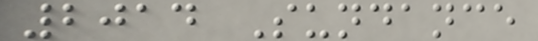2014 Sundance
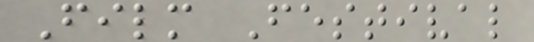Film Festival
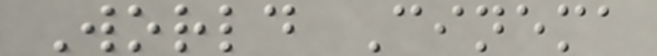World Cinema
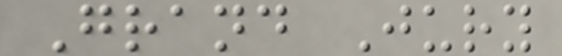Grand Jury
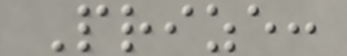Prize:
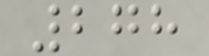278
